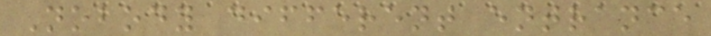Nobody different entrance
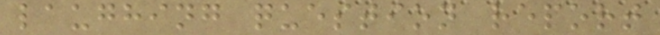laughing question report
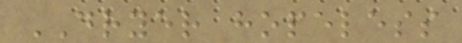DRYER hopeless
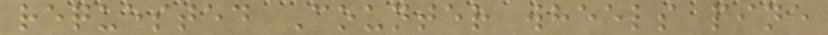requested Counter wheels pine
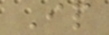Ip
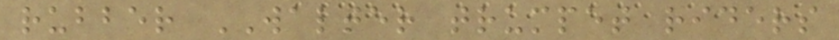rubber WALTER trumpet riders
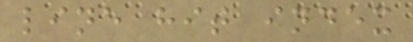line hit index
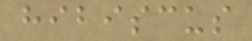hibiscus
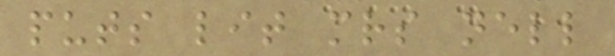puts lit mrs nell
